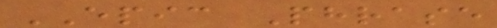EPIC Phrase
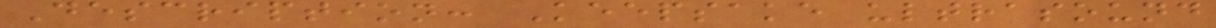Description: Keepsake ultrasound
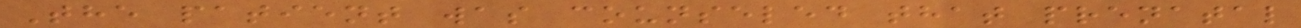The patient was counseled that prenatal
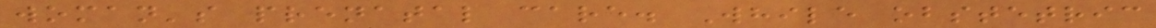woman's prenatal care. While obstetric
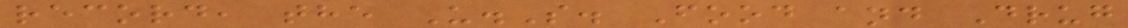record, the U.S. Food and Drug
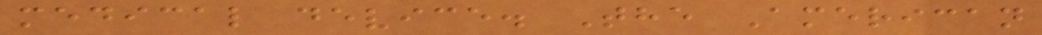medical device. The American
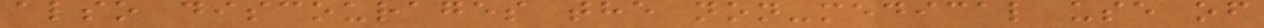also discourages the non-medical use of
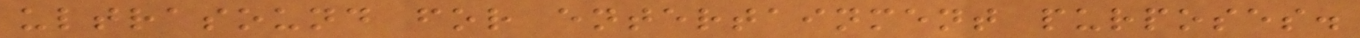ultrasound for entertainment purposes.
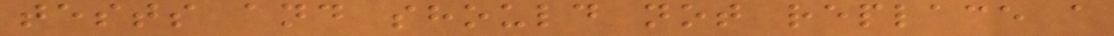tests and should not replace a
